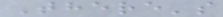There's
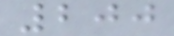200
